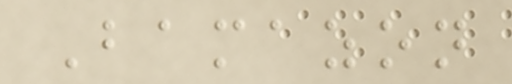Bamazon
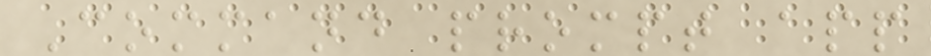Command prompt app
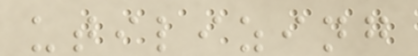utilizing
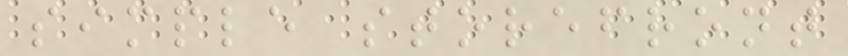simple storefront
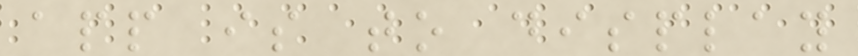app is to display
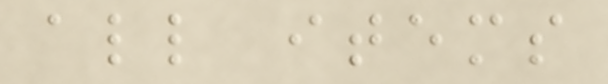all items
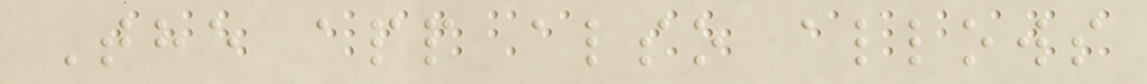The app also allows
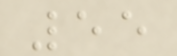55
